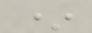*
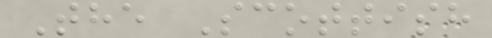The Scottish
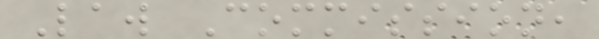Law Commission,
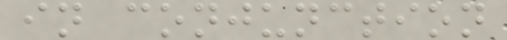in conjunction
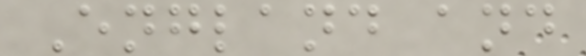England and
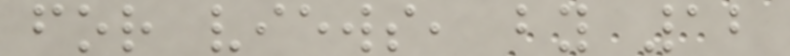for views, by 12
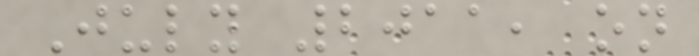July 2011, on
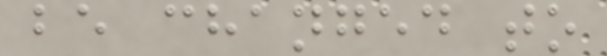be changed to
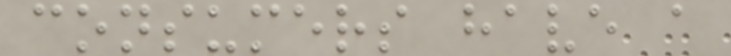consumers have a
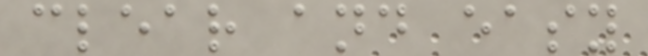clear and easy
